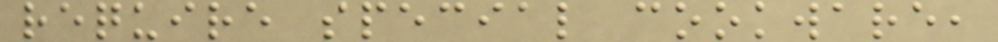require special cookware,
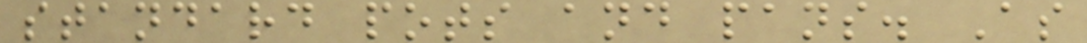standard pots and pans. As
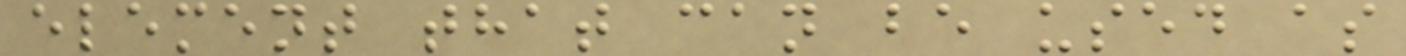element that can be used as
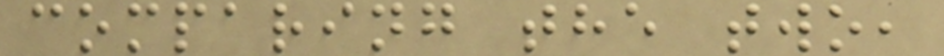comparing the two,
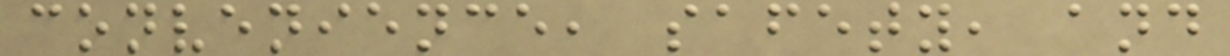convenience, safety, and
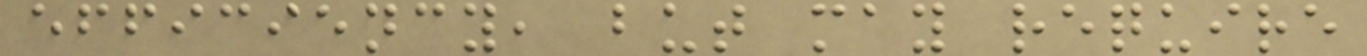efficiency, but may require
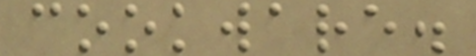cookware.
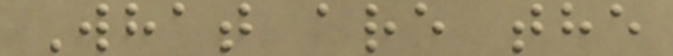What are the
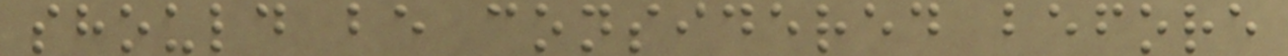should be considered before
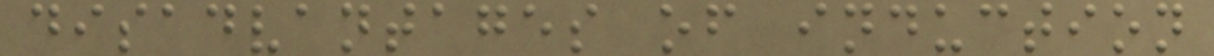disadvantages of induction
